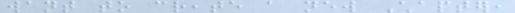want to create a new Chapter,
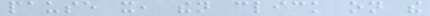pause it, then click on the
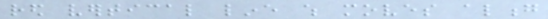red vertical line which moves along
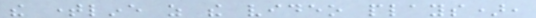the timeline as the video plays),
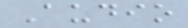Audio
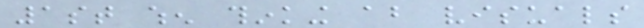1st when thinking about visuals
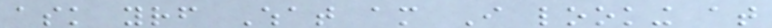ask yourself What am I looking at
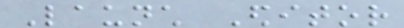Launch Editor
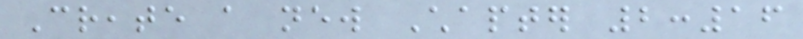Create a new Chapter 2:16
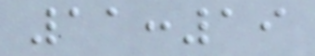11:19
